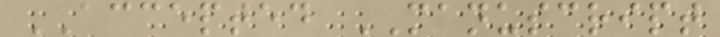ACCEPTED MANUSCRIPT
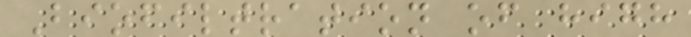Biofiltration of high
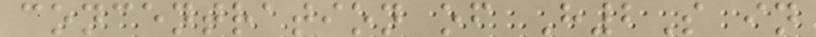concentration of H2S in
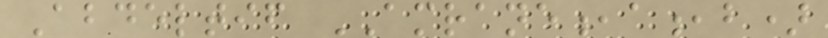Abdeltif AMRANE,a,b)
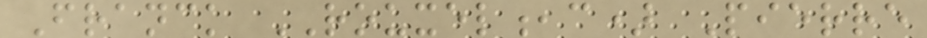Franck ROUXEL,c) Pierre
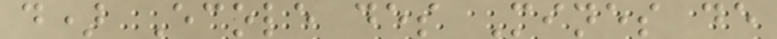d) Ecole des Mines de
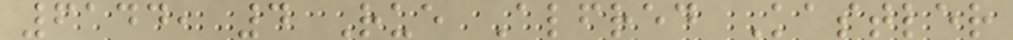6144, 4 Rue Alfred Kastler
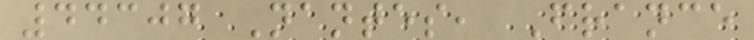44307 Nantes, France
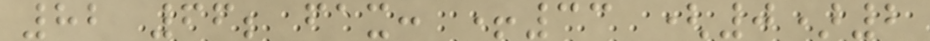82 66; fax: +33 (0)2
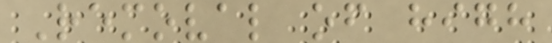Removal of high
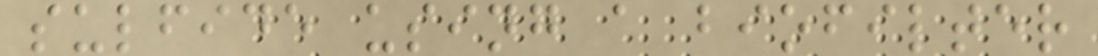sulfide using a biofilter
